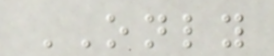ONLY
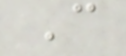C
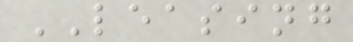LEASING
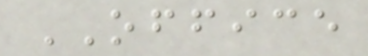OFFICE
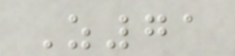Z71
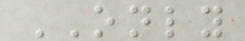ONLY
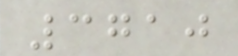3710
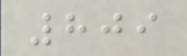809
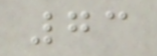73
